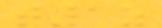t1z
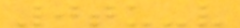0tu-v
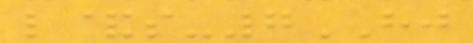l&s-7HJ
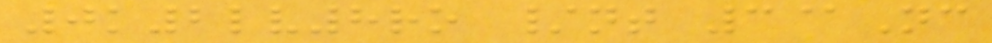0k2lv8ro /nt 3@Nc
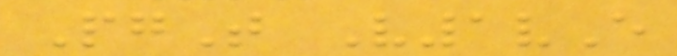PgT V1vE
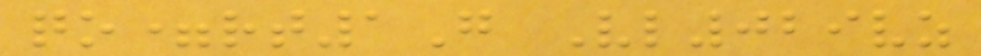qo=rt1G Vl029vz
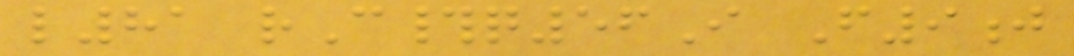l81 rC#q56I F9j
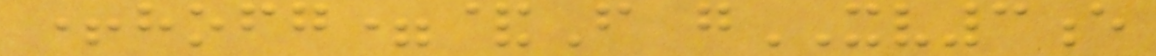+hofg=&F gXV3e
